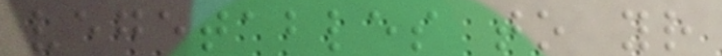vegetables to your
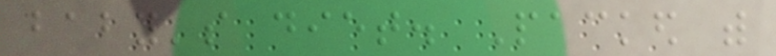baby's diet. Packed with
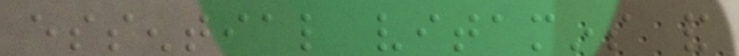essential vitamins and
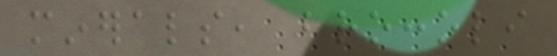minerals, broccoli
